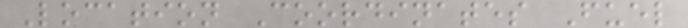Location Coordinates Fuel
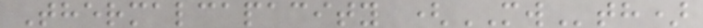Thermalcapacity (MWth)
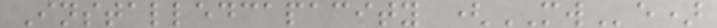Installedcapacity (MWe)
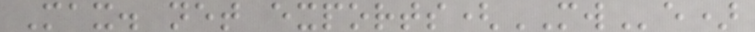Max. net exports(MWe)
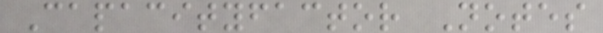Capacityfactor Notes
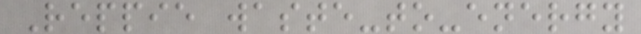Reppie waste-to-energy
